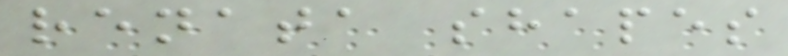renata shapes
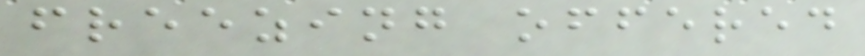freezing offered
